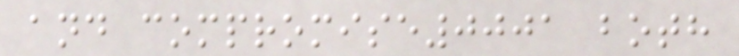and compromise0001 both
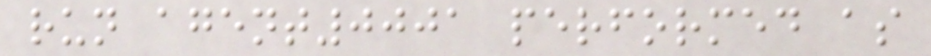run agent0001 performed as
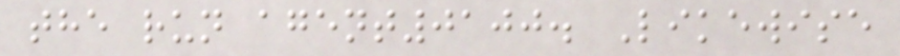the run agent0100. Likewise
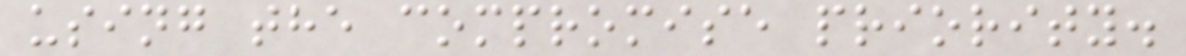using the compromise priority.
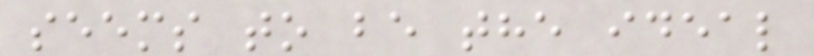seems to be the ideal
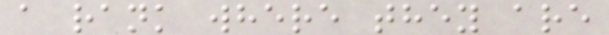a rank where they are
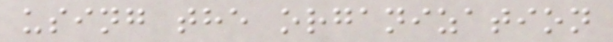using the organization
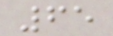65
